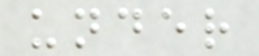under
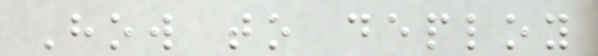How to deploy
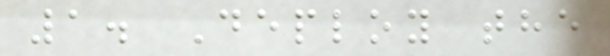1. Deploy the
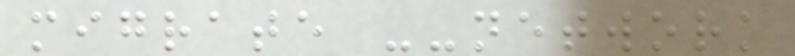migrate --network
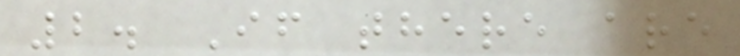2. If there are
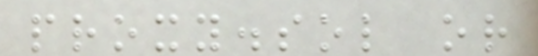proxy.sol or
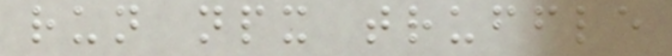run npx truffle
